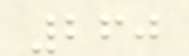260
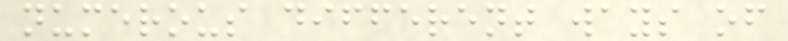numerous different ways of
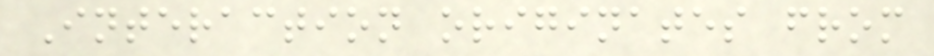Interaction originates from
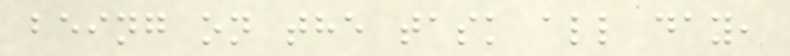being on the task all day,
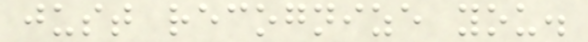just recognize you.
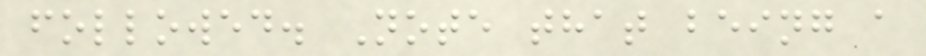followed. Note that being a
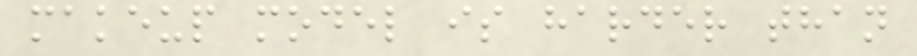makeup model is harder than
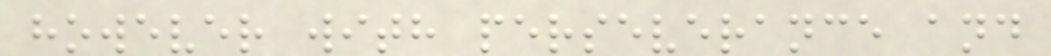however with perseverance and
